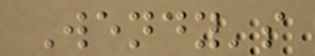Wendy's
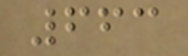663
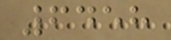6458
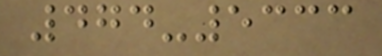474-5333
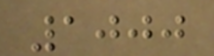1000
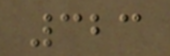323
